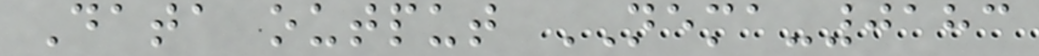Data output NEMA-0183
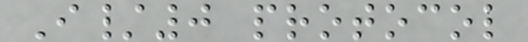I/0 protocol
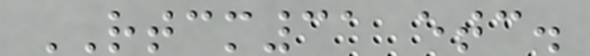RTCM31 etc.
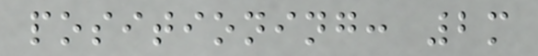positioning: 2m
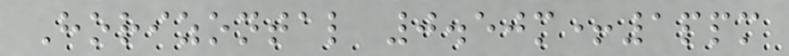Horizontal 0.50m+1ppm
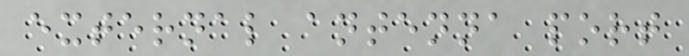external antenna port
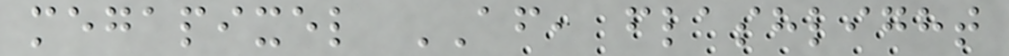megapixel AF, flashlight
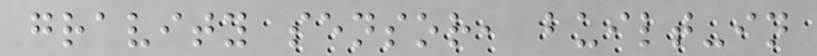gravity sensor, built-in
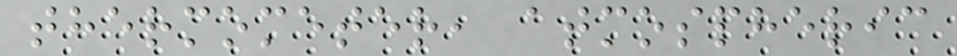thermometer, atmospheric
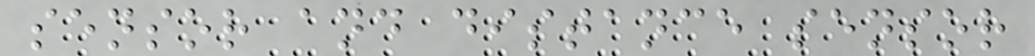sensor and distance sensor
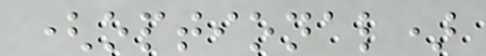(optional)
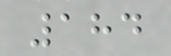184
